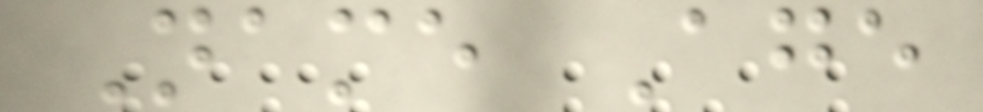Name Age
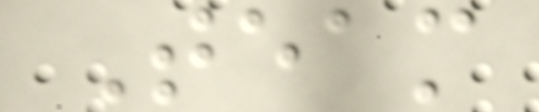Team
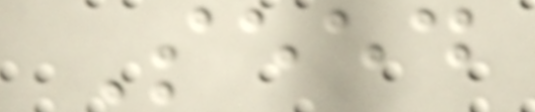Seed
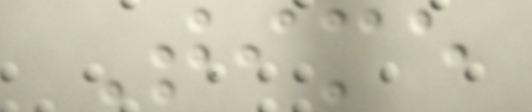Time
